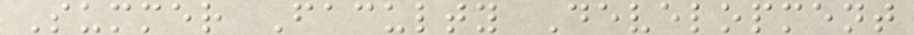Summer Faculty Development
